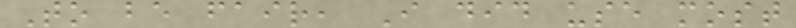To be fair, I did use most
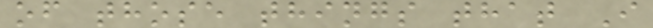of those things that I
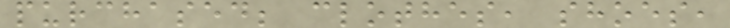purchased; clothes, shoes,
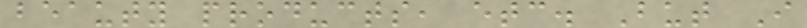beauty products, etc. But I
